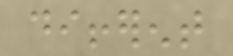different
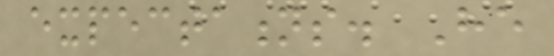expectations. He
